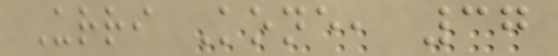Urri Kone, 37
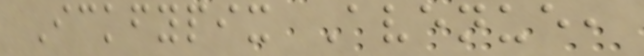Ickfypix Avenue,
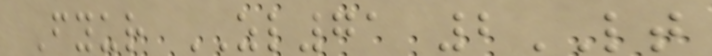Fyur ZL71 2LT
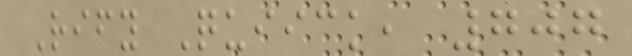Rify Quiick, 707
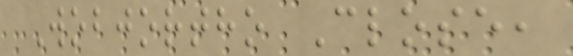Wobjortho Close,
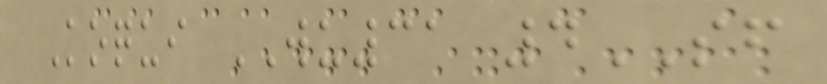Koqui WU31 4SF
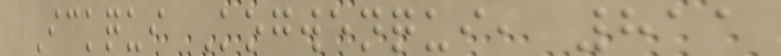Ickqui Kogwenqui, 811
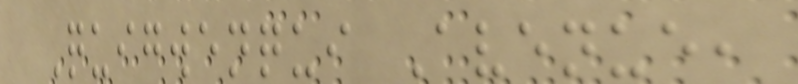Quigwenqui Avenue,
